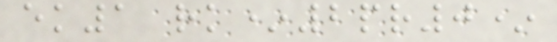ek1 rk*2pr0*
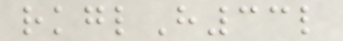rkglH33l
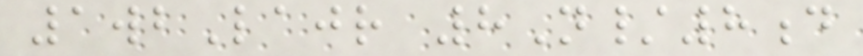1wbLajr 8N/8d
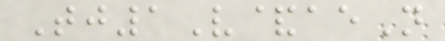Tj1V&aeN
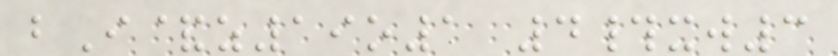bI&z19o1 4#xw3
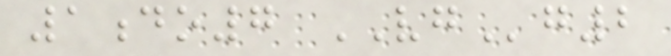1do7 VGg2
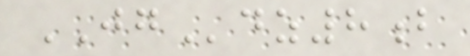JGdz8b
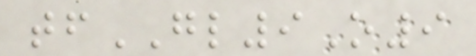tfGL9O9
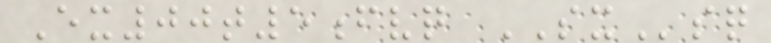Ex00t5fvq SXsq
